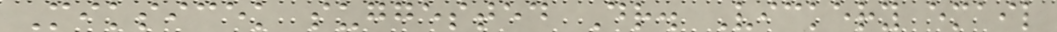Miksicek suggested Dr. Vickery email
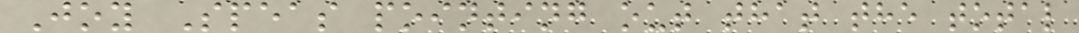Joy Speas pointing out that the total
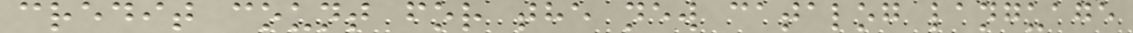credit count for the new catalog language
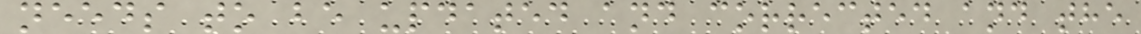needs to be updated and corrected and the
